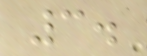3.
